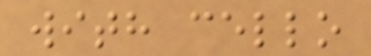with cello
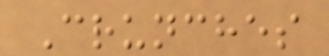Crunches
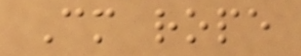Cm rope
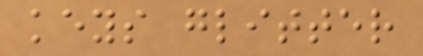keys glitter
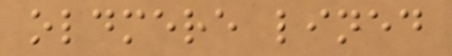oldmere lined
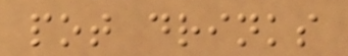pot drinks
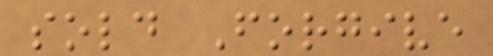sold Forgive
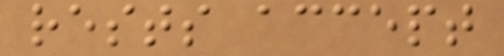rests accept
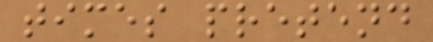times pretend
